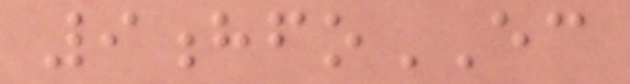9hfoEC
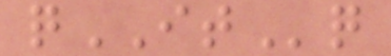qITq
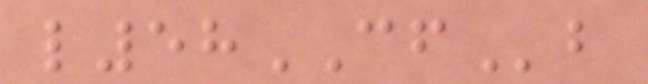l58CFb
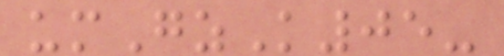umGzK05-
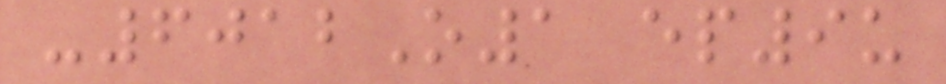-6012O1 ep9u
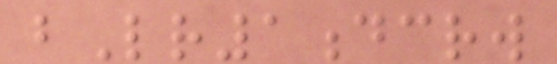bLr1dcrw
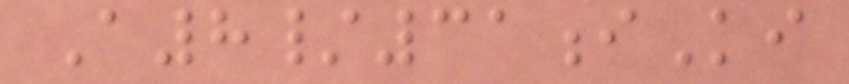A8/31iKi
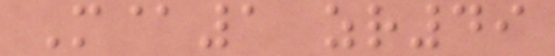M@1 zr49
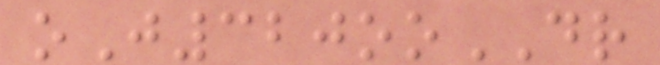oJ320ooDR
